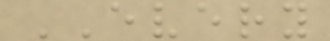EVERY
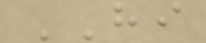HI
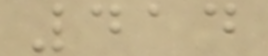414
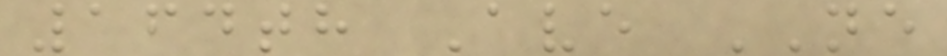164th Ave NE
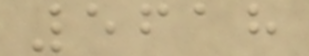5618
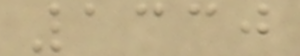1330
